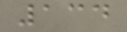134
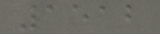1512
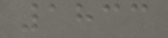1833
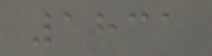1831
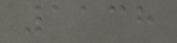1138
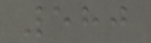580
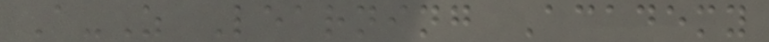A-Z Learning Academy
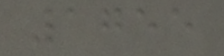1755
